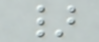}
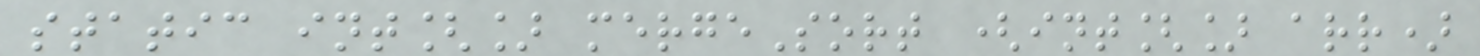static int[] mergeSort (int[] arr)
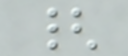{
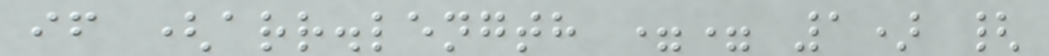if (arr.length == 1) {
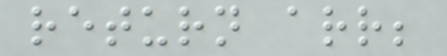return arr;
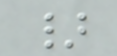}
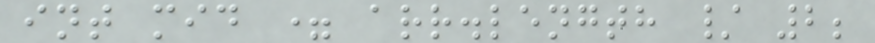int mid = arr.length / 2;
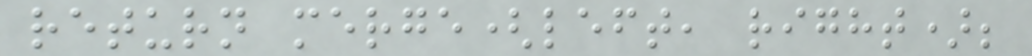return merge(left, right);
